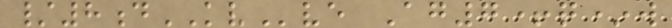/8dKVve Ag7+q*w
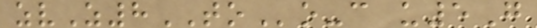zvZ8TOo-c u5G
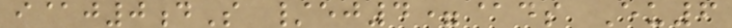i@j0dS /ej4=@ds Eu6
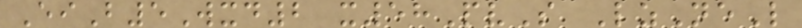EiB5Wxd2 x58PvS LzNeL
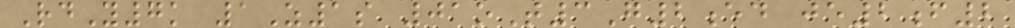RdY7k 1Z1s 01oT3G2ed je2f2
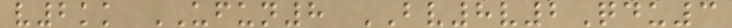v2kk UFUN8 BV8v2Qdu3
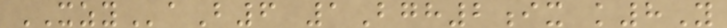XZYaB6 1Bgh2ix k8Y
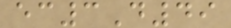ec3D49
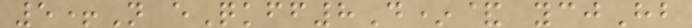5+N eQkff8D*& ycjHb
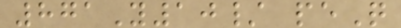871Y10/ peQ
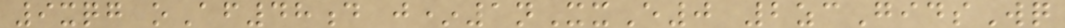9xqg oAf48d j*1nXxE0 2zcGidsWq
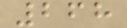268
